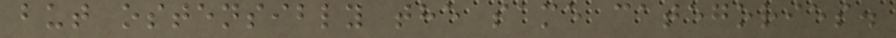but ostensibly the same categories.
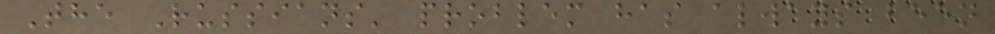The Russians' problem has always been
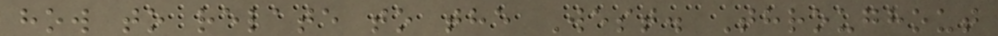how to relate to the West. Throughout
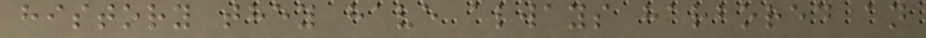history they have always harbored an
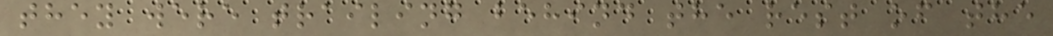they were trailing behind the rest of the
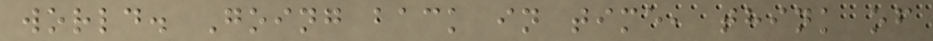world. Going back in time, think of
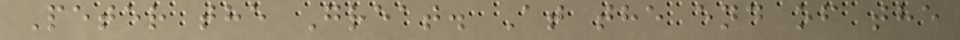Peter the Great. At the end of the
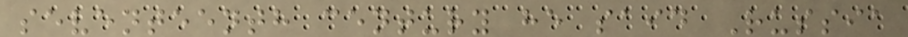seventeenth century he said Russia
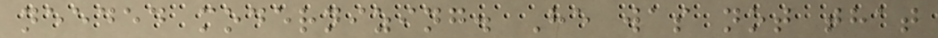needed modernizing. He was not that
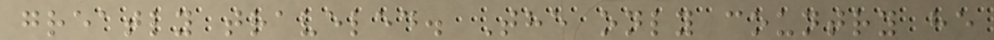greatly traveled. The only country he
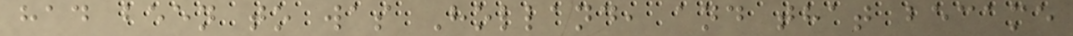had been to was Holland, and that became
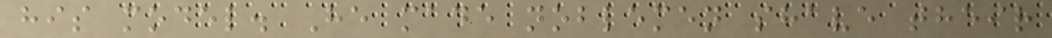his model. He made noblemen shave their
